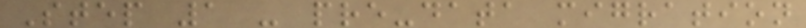Step 1 - pre-data migration
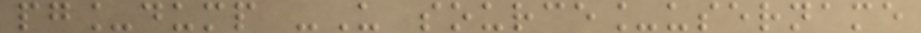pg_dump -U source_username
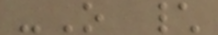-O \
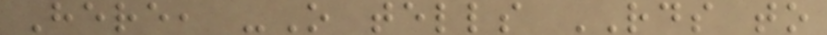Here, -O tells RDS to
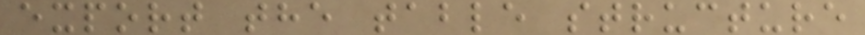export the table structure
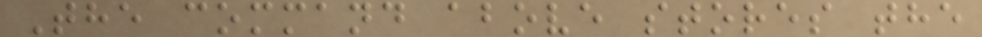The command above stores the
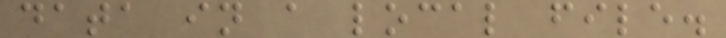data in a local file.
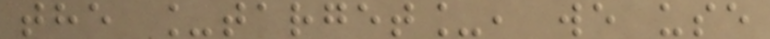the _target_, we use
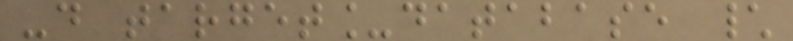-d target_database \
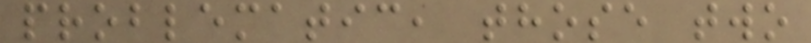problematic, those two
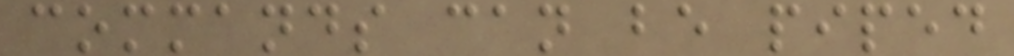commands can be piped
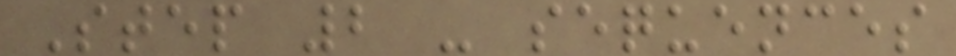Step 2 - sequences
